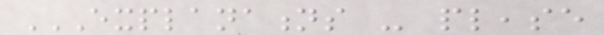EXPLANATIONS - PLEASE
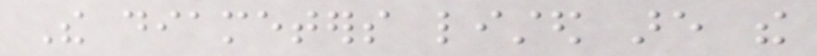The diameters listed are the
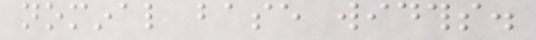nominal base widths.
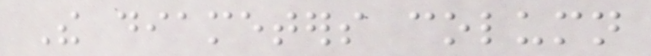The diameters column
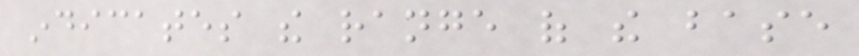indicates the range of the base
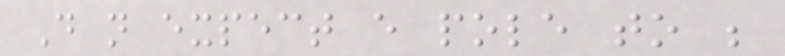Do not expect every pole to be
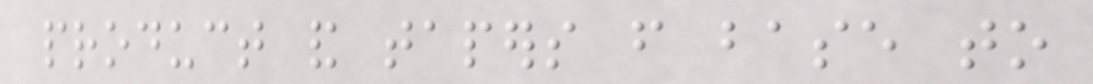product and tapers from base to
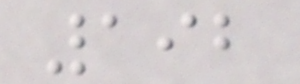192
